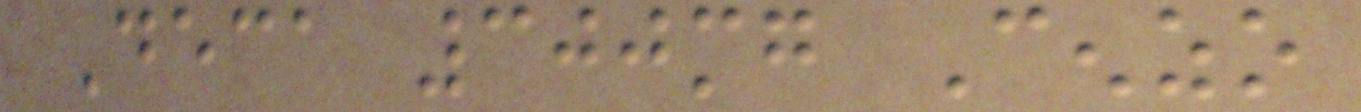Deca 300mg Cenzo
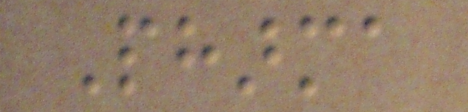Pharma
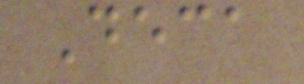Deca
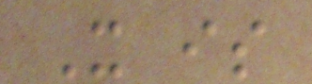It is
